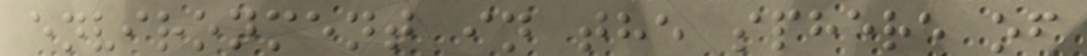environment in the sphere of
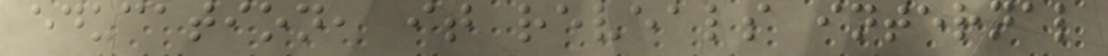education, it reveals internal
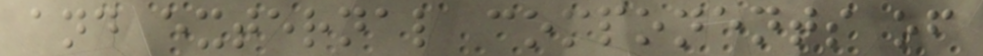and external components of
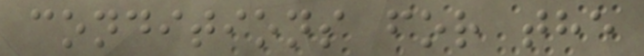conditions for the
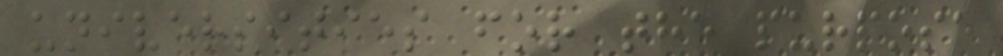universities for the purpose
